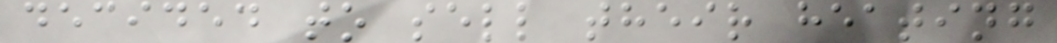decided to sell their heating
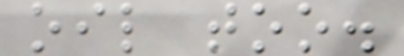oil too.
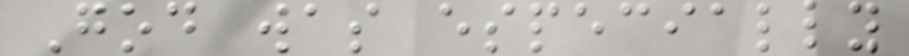God was especially
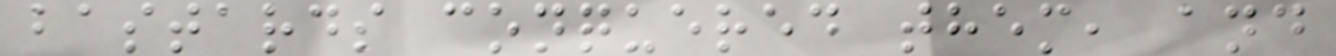bastards conquered them, and
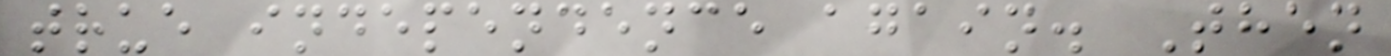true independence again. Then
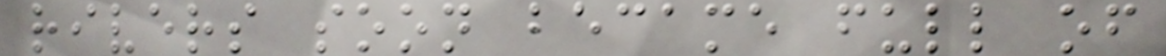rivers soon became full of
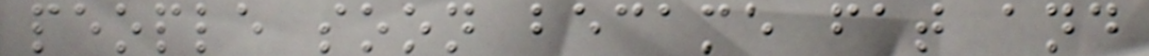people soon became fat and
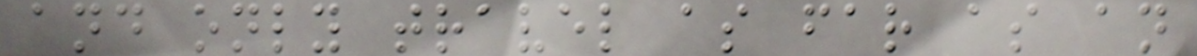and only travel as far as an
